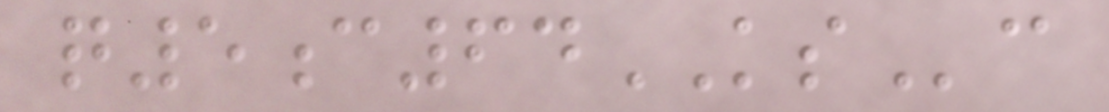q5c64KSc
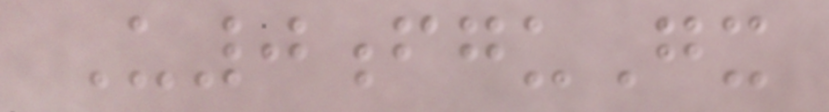U0fguGx
